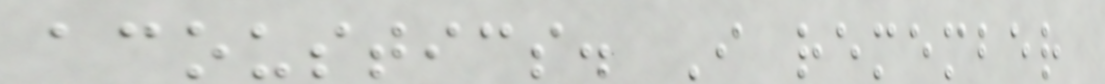acoustics. I remember
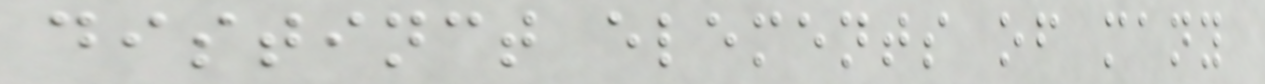distinct elements of many
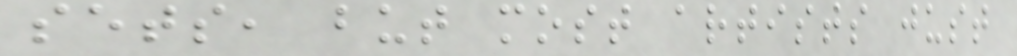sets, but most artists just
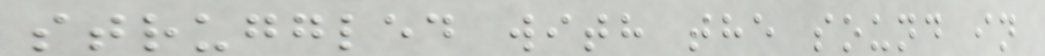struggled with the sound in
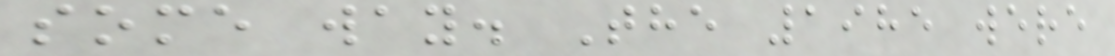some way. The 1985 were
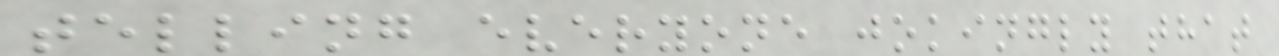telling everyone jokingly that
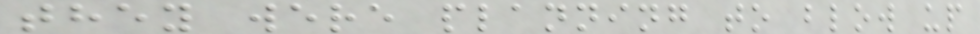they were planning to blow up
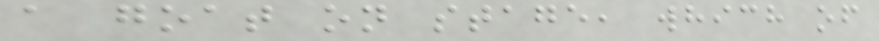a goat on stage, which of
